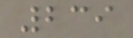239
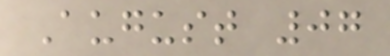August 07
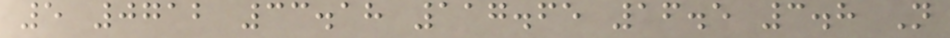5 0712 33.18 117.65 16.5 3.8 N
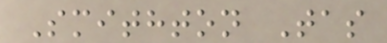Smithton Tas
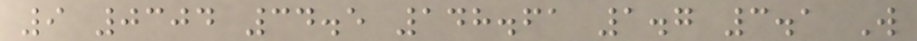9 0304 34.5 148.61 1.7 3.1 W
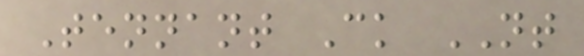Tennant Ck NT
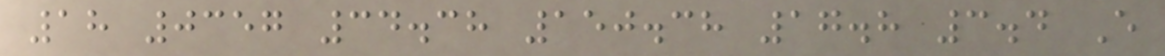18 0357 34.38 150.38 17.8 3.4 E
